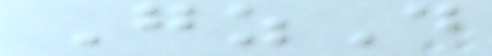GzD
